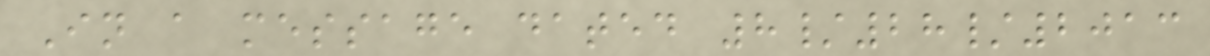In a message dated 8/28/2013
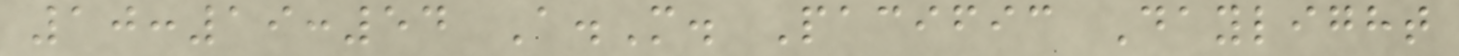10:19:54 A.M. Pacific Daylight
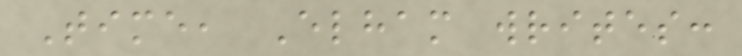Time, Elham writes:
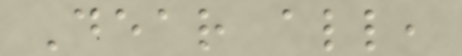Dear all,
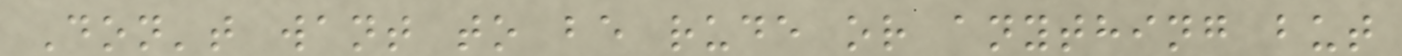Don't want to be rude or anything but
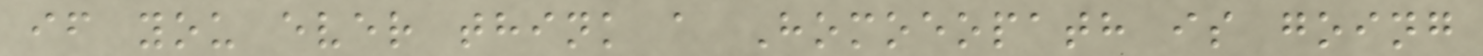if you ever think a Homoeopath is going
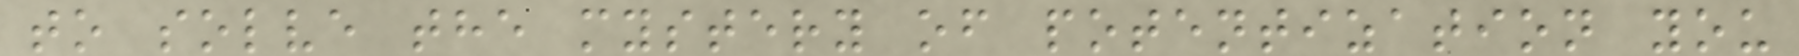to solve the mystery of potentization you
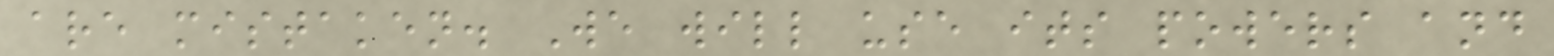are mistaken. We will use its powers and
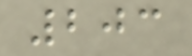203
